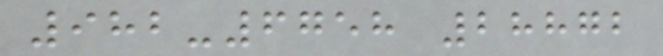982-6758 28872
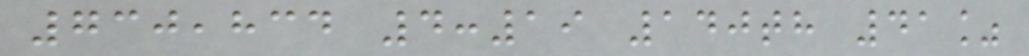730,834 4:19 140th 41%
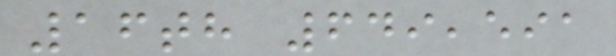16th 649,591
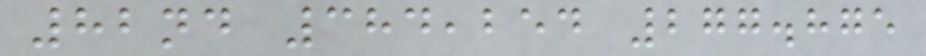82nd 384,254 277.875
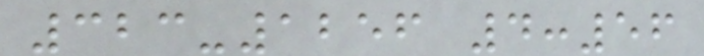323-1256 4:56
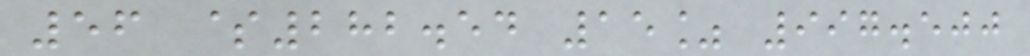56 $282.54 15% 997.500
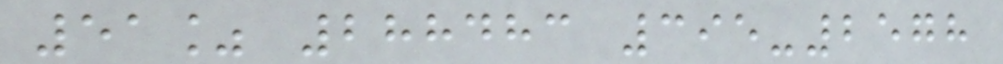51% 288483 395-2578
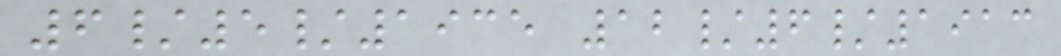6/5/1935 12/6/1913
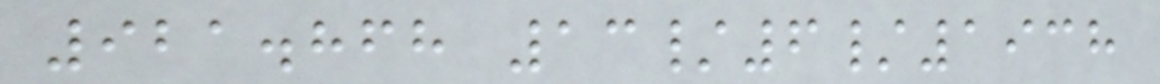921.868 13/6/1938
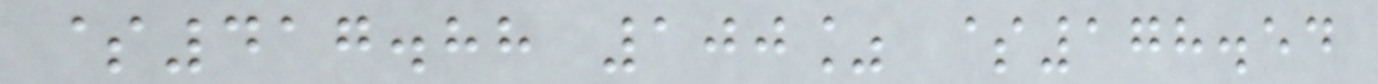$417.88 100% $178.54
